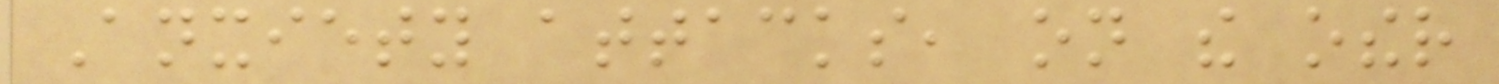Anxiety attacks, on the other
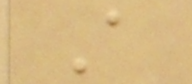A
